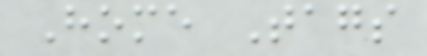Home Tags
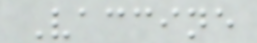Vaccine
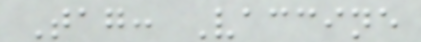Tag: Vaccine
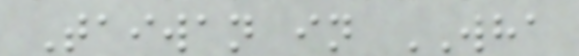Taiwan in WHA
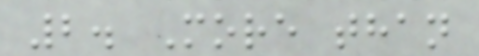2. More than
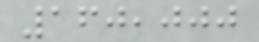160,000
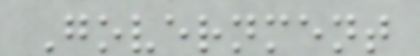Government
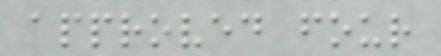approved four
